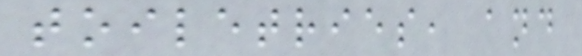toiletries, and
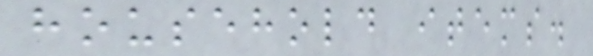household items.
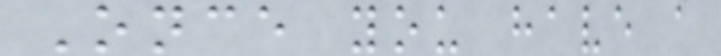Once you have a
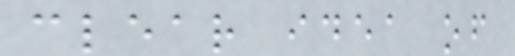clear idea of
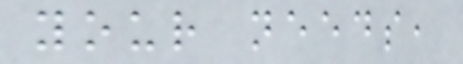your needs,
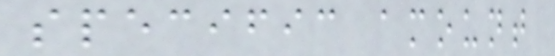specific amount
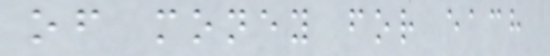of money for each
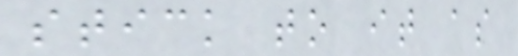stick to it as
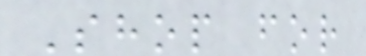Shop for
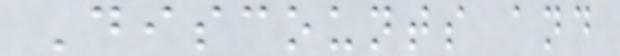Discounts and
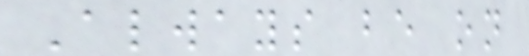Always be on
